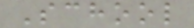School
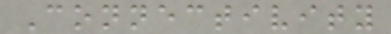Connectivity
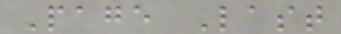Page Last
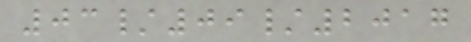03/09/2017
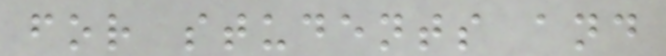for students and
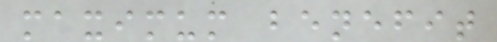maximum benefit
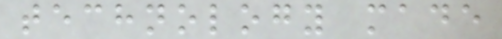technology made
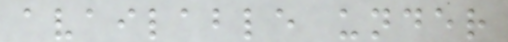available under
